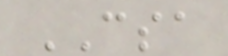CSA
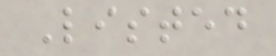Listed
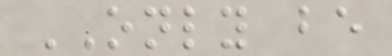ONLY be
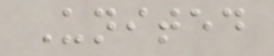United
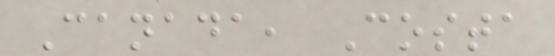Canada, Costa
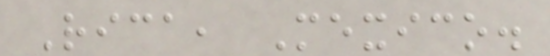Rica, Mexico.
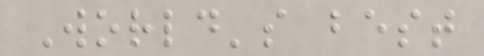World's best
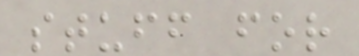stuff for
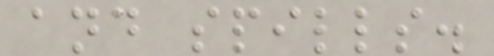and spills.
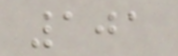101
